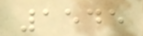1545
